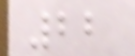22
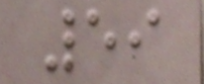59
